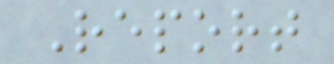Report
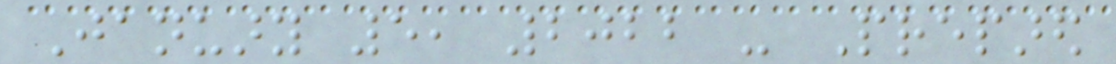January 5, 2022 - Prepared
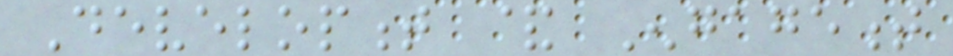Development & Engagement
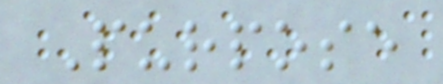Purpose
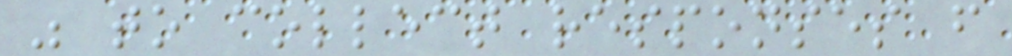was to collect responses from
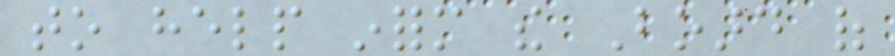to help inform the Board of
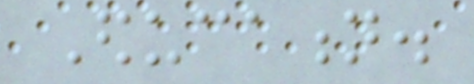Education.
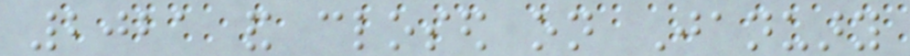2021 and closed on January
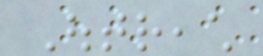Outreach
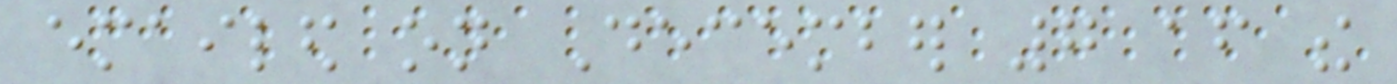emailed on December 7 after the
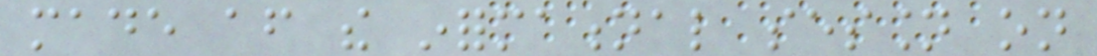made after the informational session on
